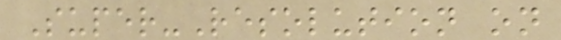Super-Resolution on
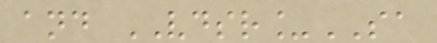and VDSR_SA
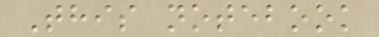This notebook
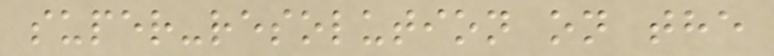super-resolution on the
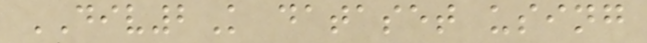DIV2K dataset using
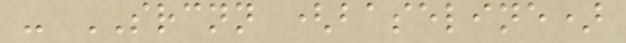- SRCNN (baseline)
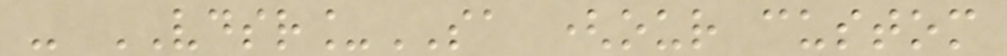- VDSR_SA (our custom
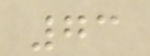73
